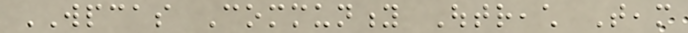WPCAS Community Outreach Team
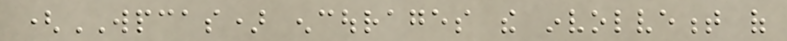(WPCAS) encourages the involvement of
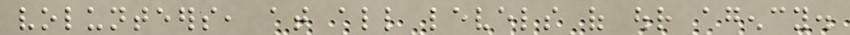volunteers, at all levels of our agency.
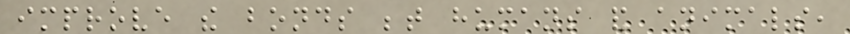improve the bonds between humans and animals,
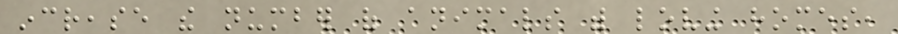increase the number of animals with loving homes,
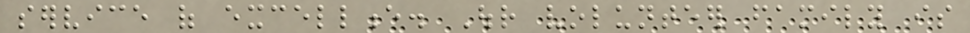service of excellence. Our volunteer family is
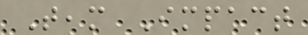Team Impact
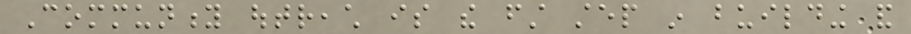Community outreach is the first step in building and
